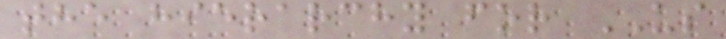the hierarchy for US
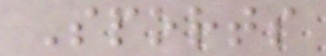Sports
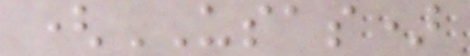(USAS)
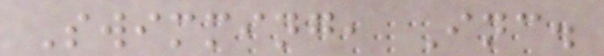Swimming, Inc.
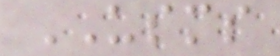USMS
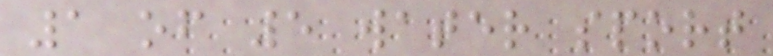1 of 5 water sport
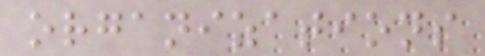organizations
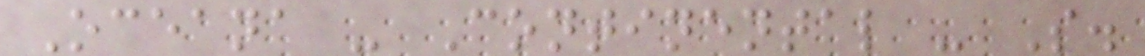Oceana - Continental - S.
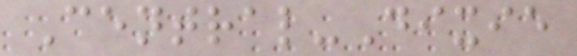Central-Dixie
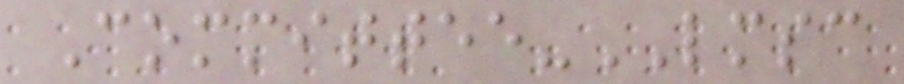Committee-LMSC
